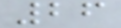26
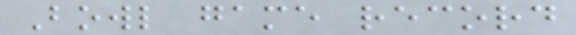Bowl game record
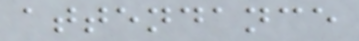attendance
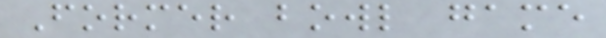Former bowl game
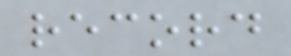record
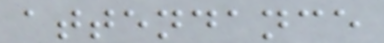attendance
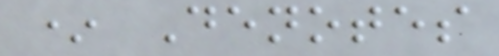* Denotes
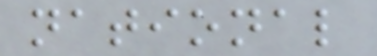national
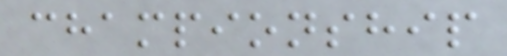championship
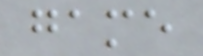game
